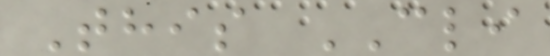This CLI
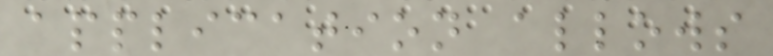application allows
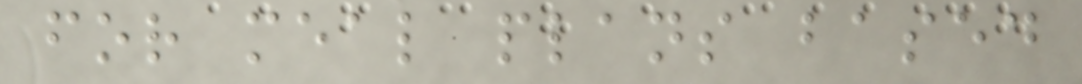for meal plans based
